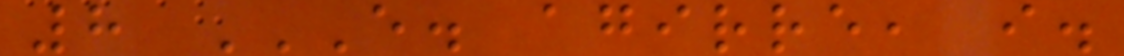8 E. AGIRRE, I.
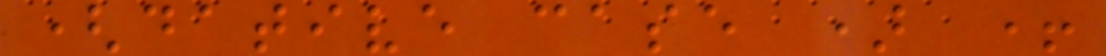(dative case ) +
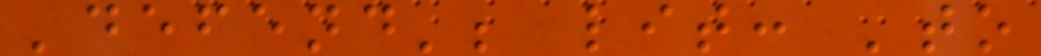'defend'; lit: 'to
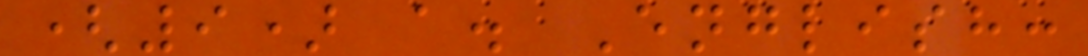(9) a. English:
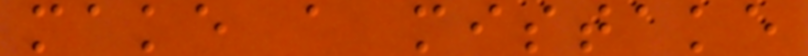make a mistake
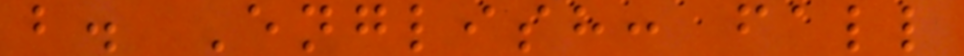b. English: fall
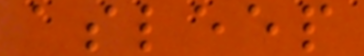asleep
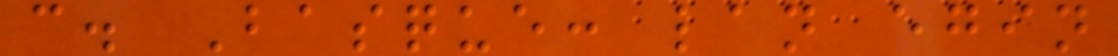c. Basque: lan egin
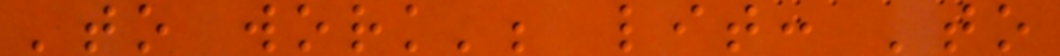'to work'; lit: 'to
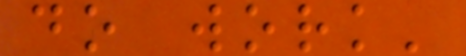do work'
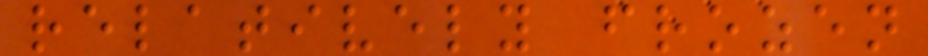relatively frozen
